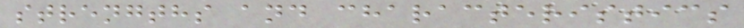strengths and characteristics
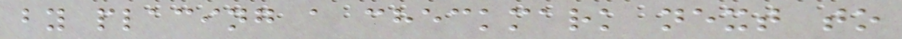by placing a checkmark next to
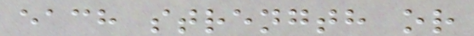each strength or
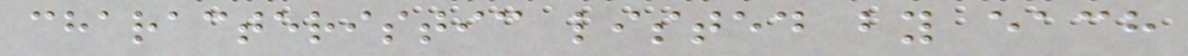characteristic listed by each
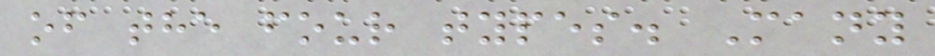of the four types. Many
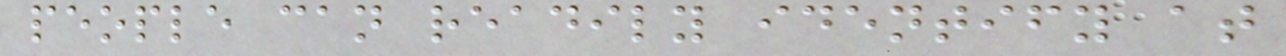people can readily identify at
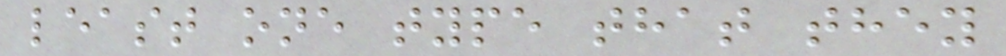least one type that they
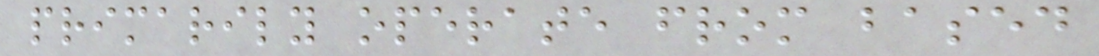primarily operate from based
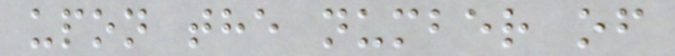upon the number of
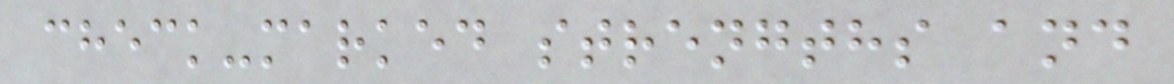check-marked strengths and
